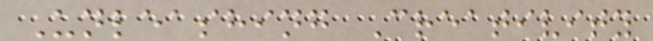Unleashing Creativity
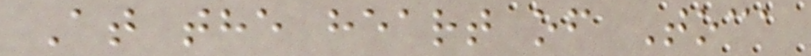At the heart of Toca
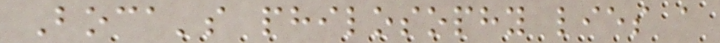Boca's philosophy lies a
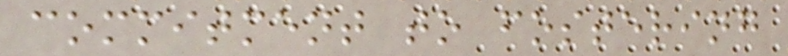commitment to fostering
